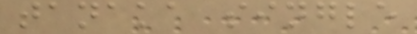tanaka single
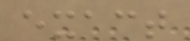exact
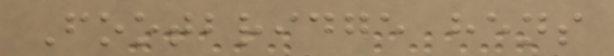Footbridge hens
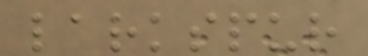larkspur
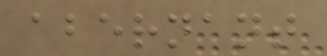abernant
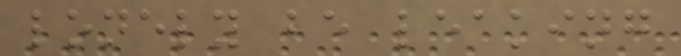lonely be leaking
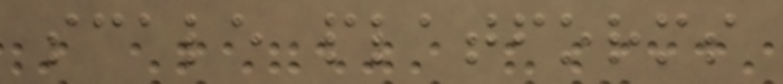scale platforms
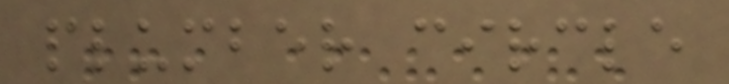plumber circle
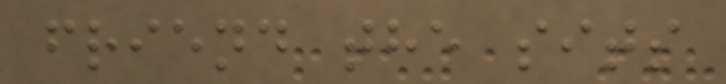friend the sits
